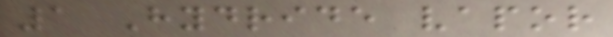1 Hydride vapor
